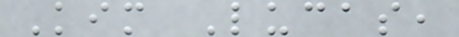Kim Lucas,
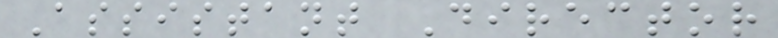Assistant Director
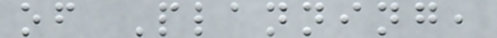of Planning,
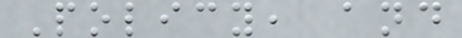Policy, and
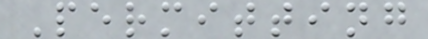Permitting
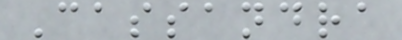Cassandra
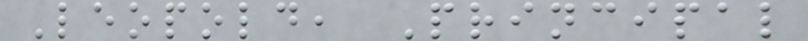Leopold, Principal
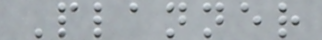Planner
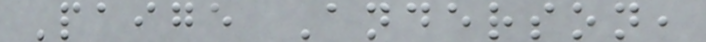Paige Anderson,
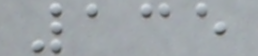135
